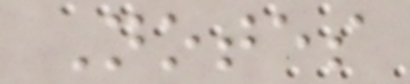Notes
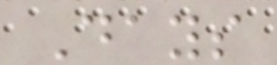Days
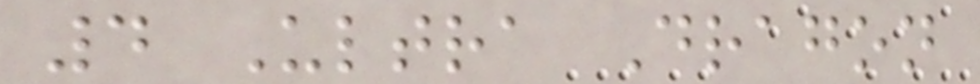4 Ultra Dragon
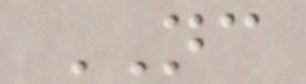NC
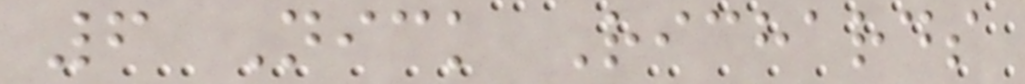6 Nick Richards
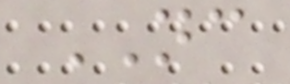NC
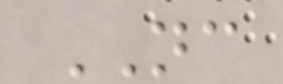NC
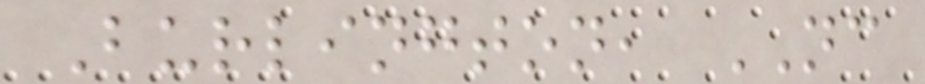Burlington, NC
